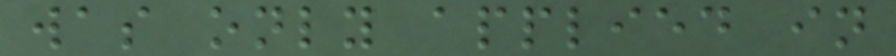was only applied in
